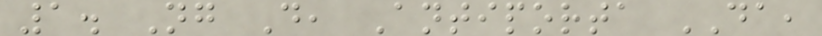1. Ng D, Antiporta DA,
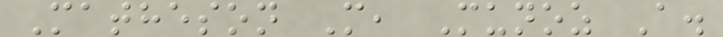Matheson M, Munoz A.
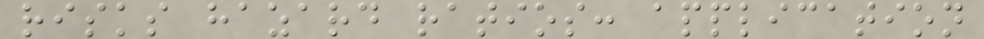risks hazard ratios: application
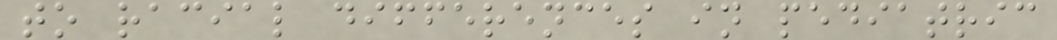to racial differences in pediatric
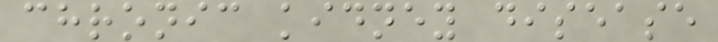chronic kidney disease
